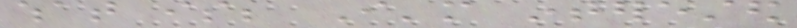what is; I'm interested
